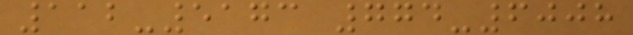112-5173 774-6008
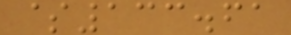$133.61
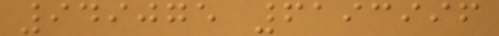949075 6193996
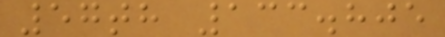57th 133.805
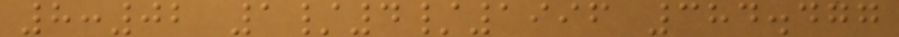8:02 1/4/1996 384.477
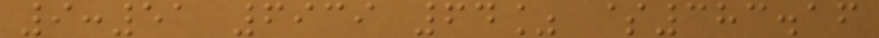9:51 6939 64% $383.16
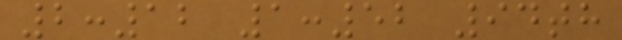2:12 1:52 94th
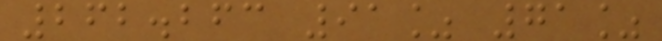262.263 91% 71%
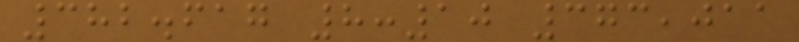382.617 8:10 373,011
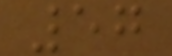57
